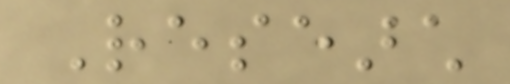Research
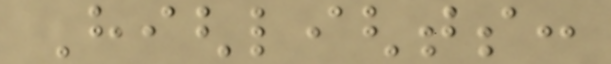Highlights:
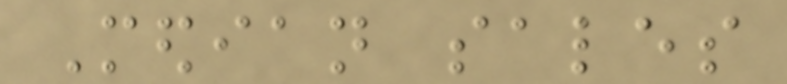Median sales
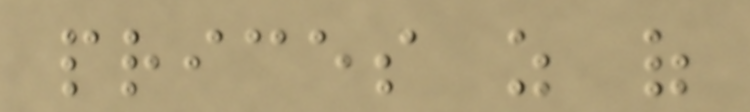prices as of
